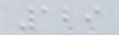129
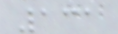131
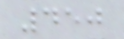450
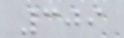309
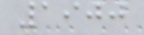1900
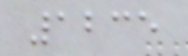1235
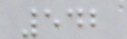542
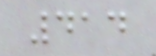414
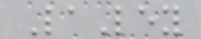LaLey
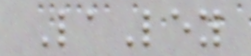LaLey
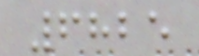6825
